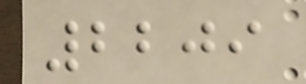2209
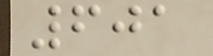601
